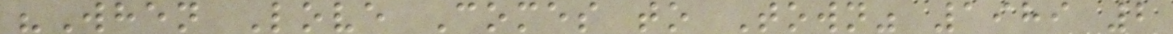"When Love Comes to Town" 1989 2
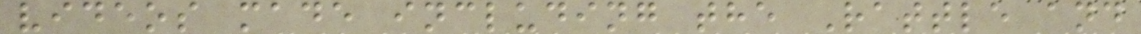videos made including the Rattle and
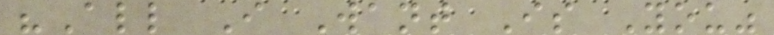"All I Want Is You"
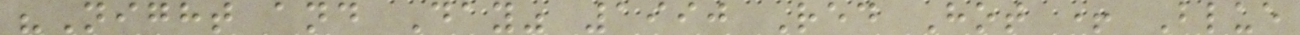"Night and Day" 1990 Red Hot + Blue
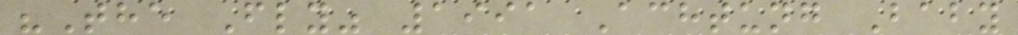"The Fly" 1991 Achtung Baby
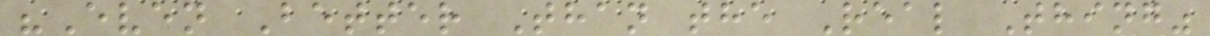"Even Better Than the Real Thing"
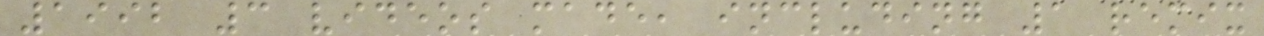1992 3 videos made, including 1 remix
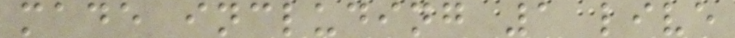made including 1 live
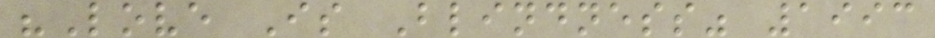"Love Is Blindness" 1993
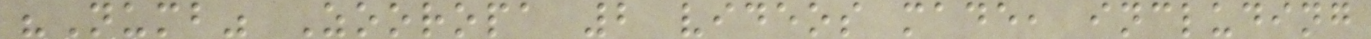"Numb" Zooropa 2 videos made, including
